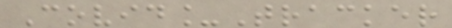Covid_Tracker
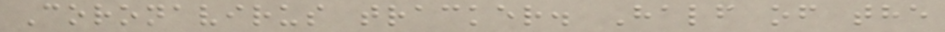Coronavirus tracker. Half of the
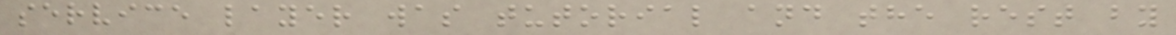service layer was tutorial and the rest by
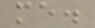me.
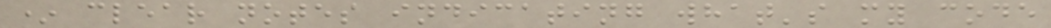* clear notes indicating what's my code
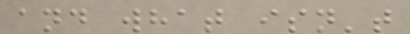and what isn't
